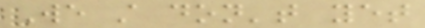We still don't yet
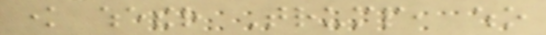know whether Trump, who
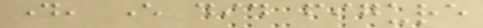day, ever did figure
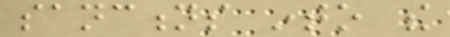sanctions into the
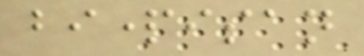bipartisan
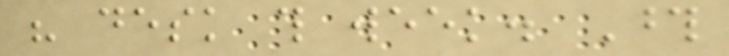his desk this week. Those
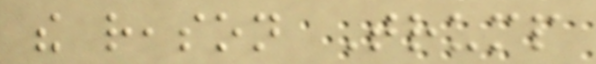the reason Trump
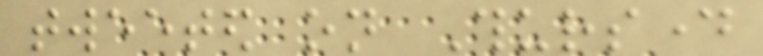tweeted on Thursday
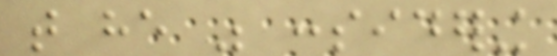that he was considering
